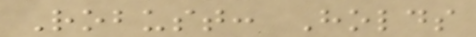Robust: Holds
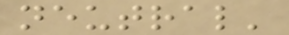neutral'
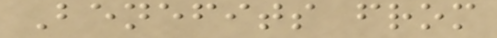Benefits from
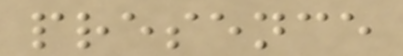presence
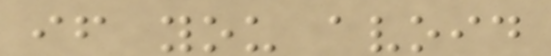if you avoid
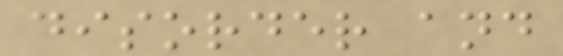disorder and
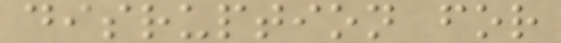disruption for
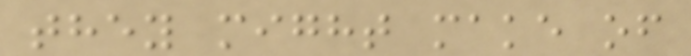they might make of
